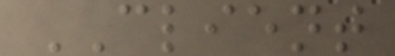CLIENT
